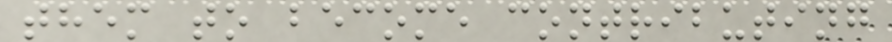them to become contributing
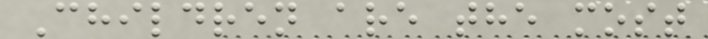Children are the most
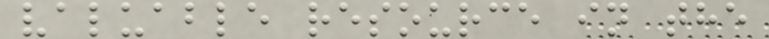valuable resource in the
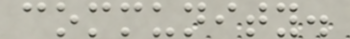community.
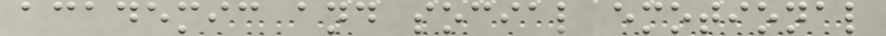academic and social emotional
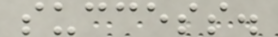success.
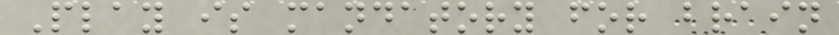Play is mandatory for brain
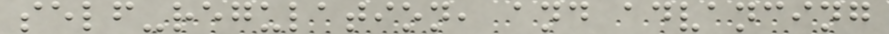self-regulation, and advancing
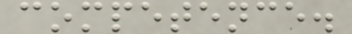competence.
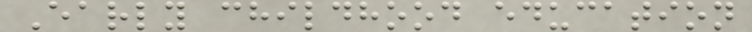Early childhood education
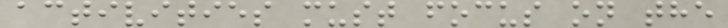activities must focus on the
